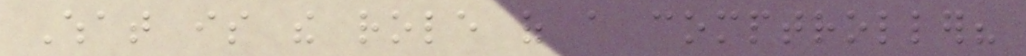What is the role of a comptroller?
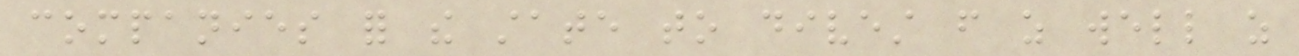companies for the state to divest from as well as
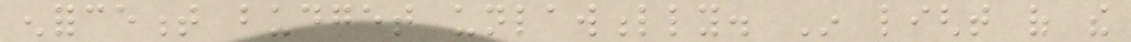enforcement budget unlawfully. In light of the
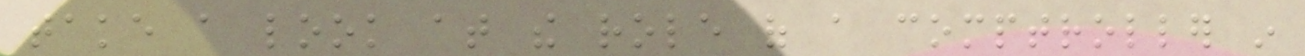take a look at the role of a comptroller in
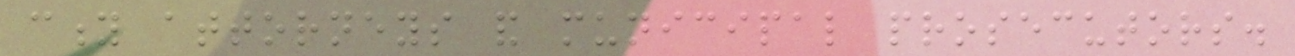city attorneys and municipal prosecutors.
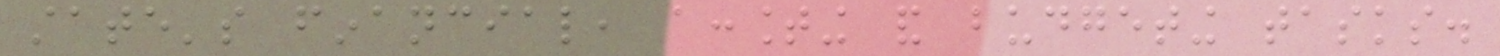state's financial, accounting and budgeting tasks.
